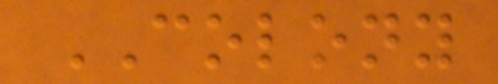COLONY
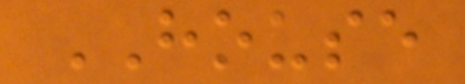HOUSE
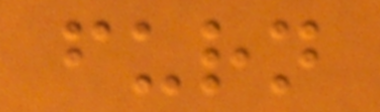furn
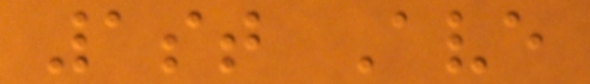1st Ave
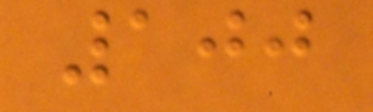100
